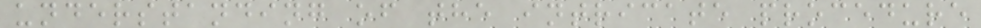understanding of the intricate procedure
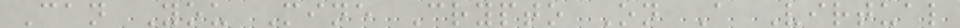Can You Mine Crypto On A Virtual
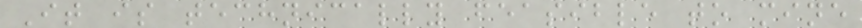It is technically feasible to mine
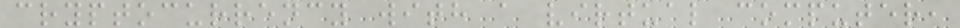cryptocurrency with a virtual computer,
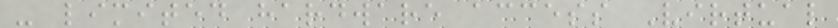- limited hardware access Virtual
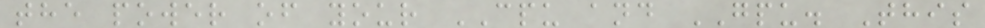the power of your CPU and GPU. This
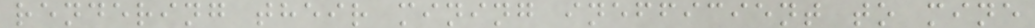rendering their mining inefficient to mine
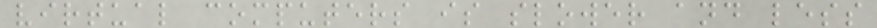virtual computers is slower and less
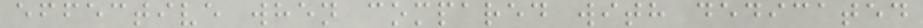effective when compared with dedicated
